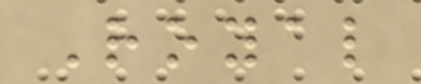Royal
